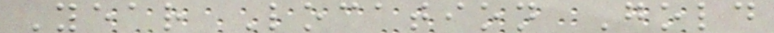Year Location Gold
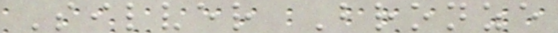Silver Bronze
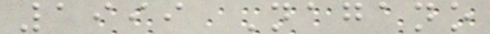1999 Nagano
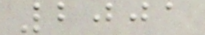2001
